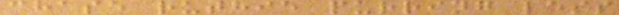chase ruthie purring less
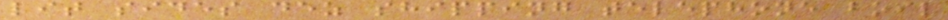lit sides dez shipping telephone boil
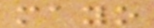mayo
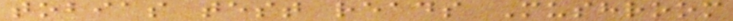tobias test reads Mushroom
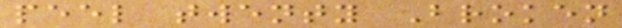peel twenty Broken
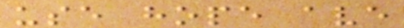use hope ave
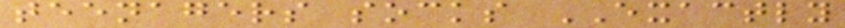teenagers socks EXACTLY
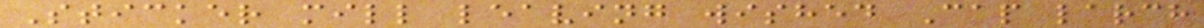Sticker mill leaving wished Cap larch
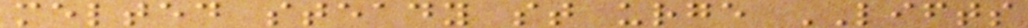melted steady st urge LIFTS
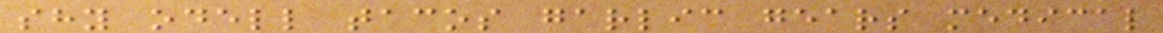shy odell tacos garlic gears medical
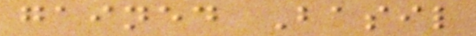gained Basil
